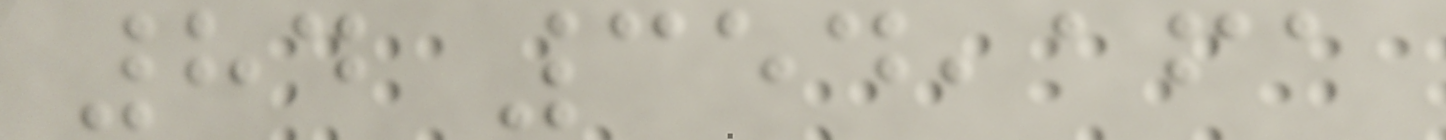84 354,161
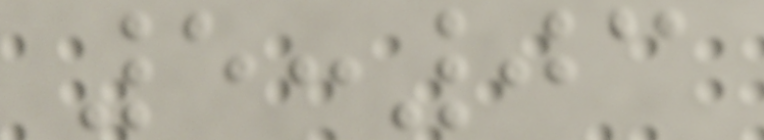5:03
